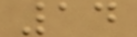14
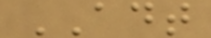ADT
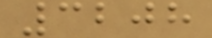3208
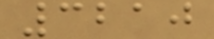3210
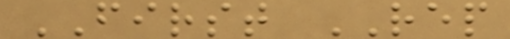FIRST REP
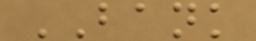BANK
